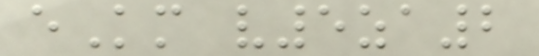eKm v5za2
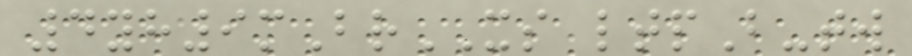4yh9mBrXS ltpB-tw
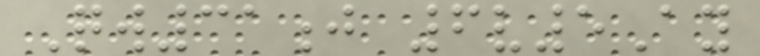Qw31j 6v5Ay
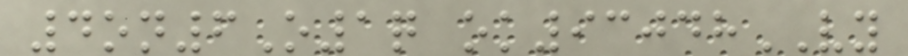4on6O1q ok93048VY
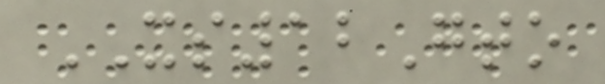XS12Gto
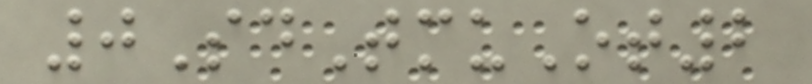0SdTmuOt2
